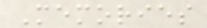Memories
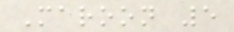Maroon 5
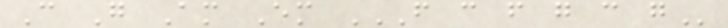C G Am Em F C F G C G
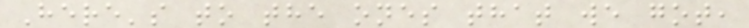Here's to the ones that we got,
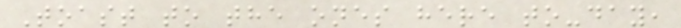Toast to the ones here to-day,
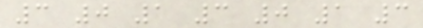3 0 1 3 0 1 3
